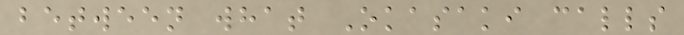between what Okasaki calls
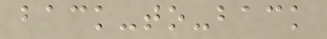back-to-back
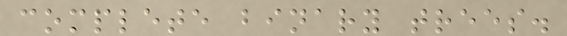complete binary trees.
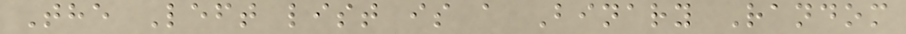The Left list is a Binary Random
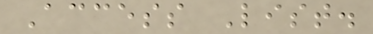Access List.
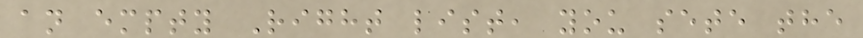an empty Right list, you sete the
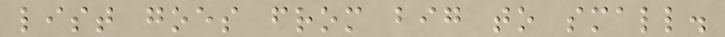list goes from big to small.
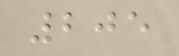205
